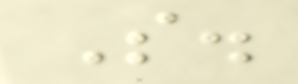S.
